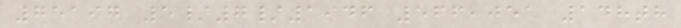75197 5/7/1946 566,051 148th
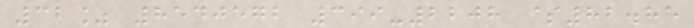32% 8540572 399-2208 $82.85
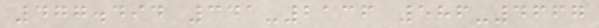477.494 341-2136 586-4667
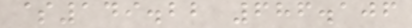$149.22 686.106
